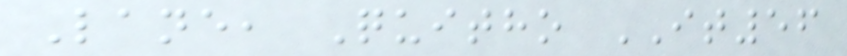Lane, Quitho IT56
